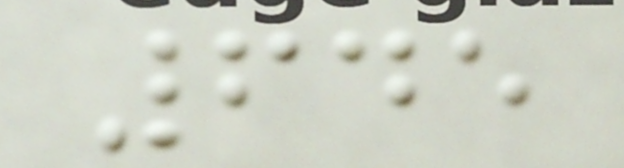645
